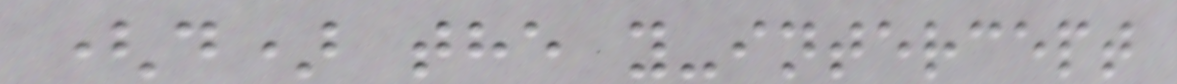(d) the y-intercept
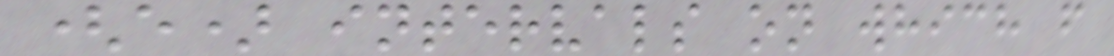(e) intervals on which f
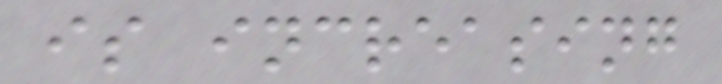is increasing
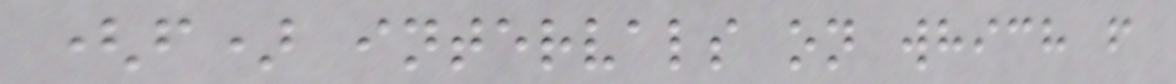(f) intervals on which f
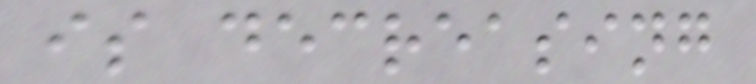is decreasing
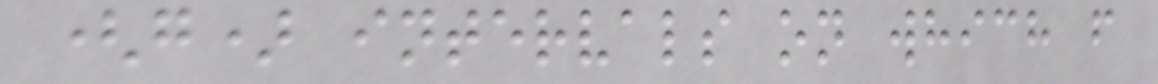(g) intervals on which f
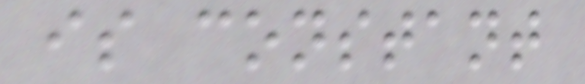is constant
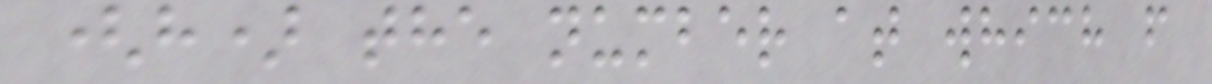(h) the number at which f
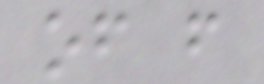of f
